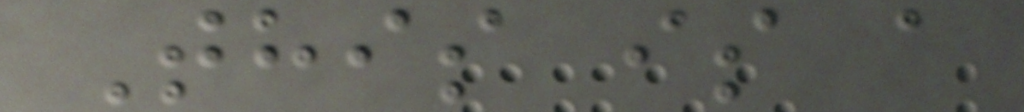This is a
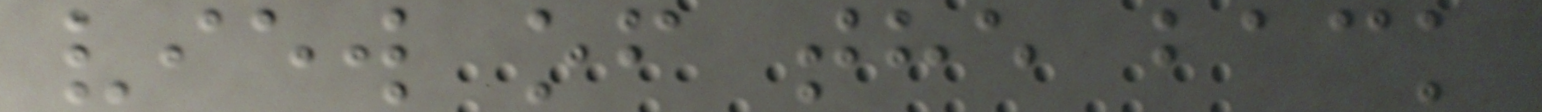view of the back
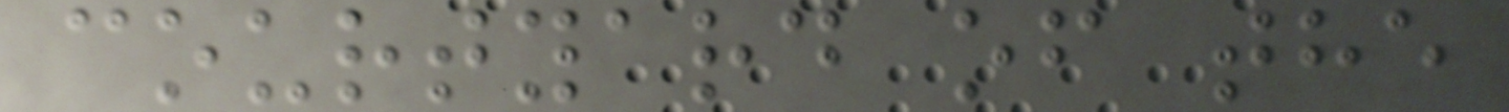courtyard of the
